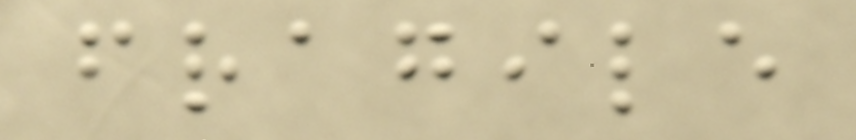fragile
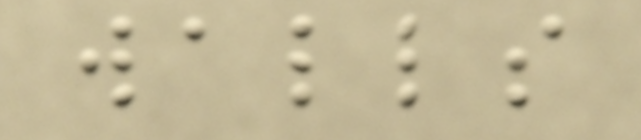walls
